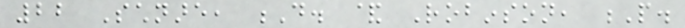22 Schnare, D. & Robinson, P.
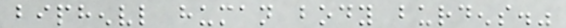biphenvl human body burdens."
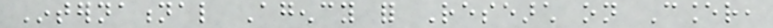International Agency for Research on Cancer,
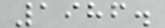1986.
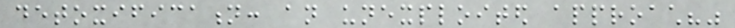detoxification: an unexploited approach?"
